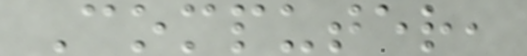Computer,
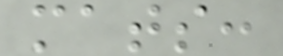mats:
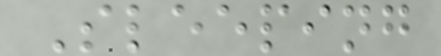Sleeping
